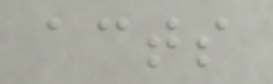acts
